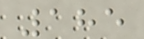185
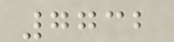7732
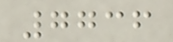7736
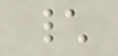\
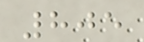805
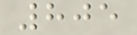805
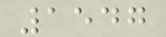1547
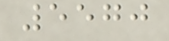5570
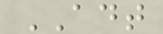ADT
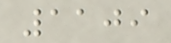1109
